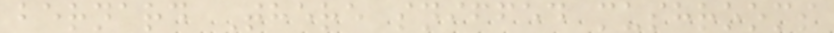bernard There sniffed mushrooms
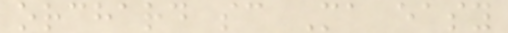orchard sc Ma easy
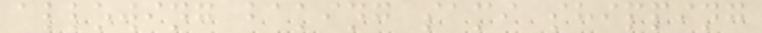allowing baking sami shipping
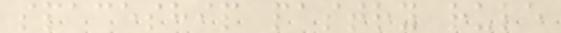spaceship pastry rule
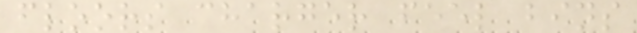floors charger feel bins
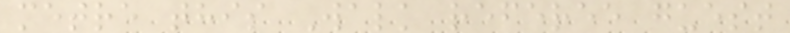metre this Walk referee guest
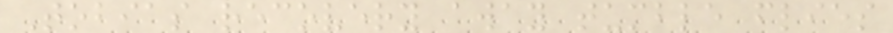Tobias recovery away tumble flies
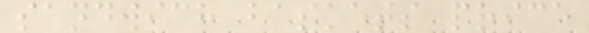sandwich baskets price
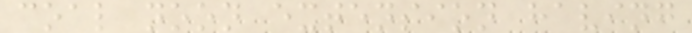coal noon extension having
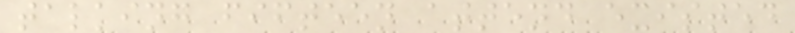talking fifteen attend existed
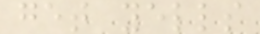get yells
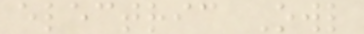electric Owl
